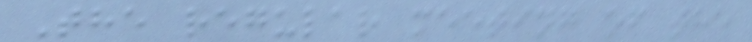The regular meeting of the
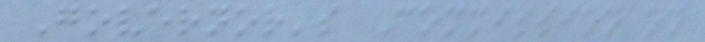Governor's Commission on
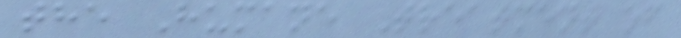the Humane Treatment of
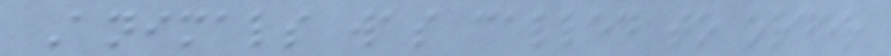Animals was called to order
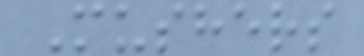Mushers
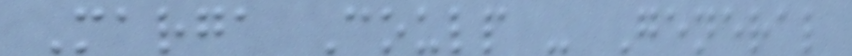Marga Coulp - General
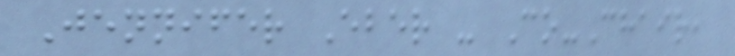Jennifer Eber - Co-Chair,
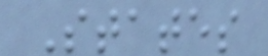States
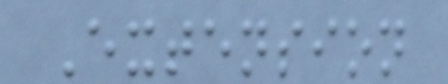Extension
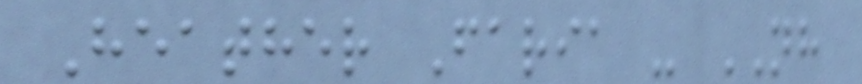Heather Faria - NH
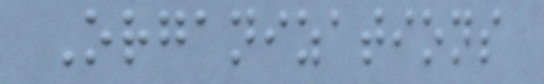Organizations
